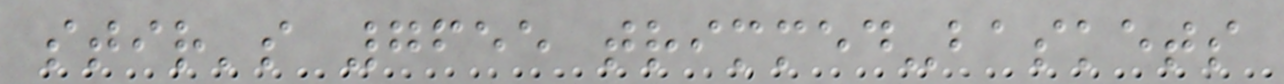stir's 7655 trimmed-baskets
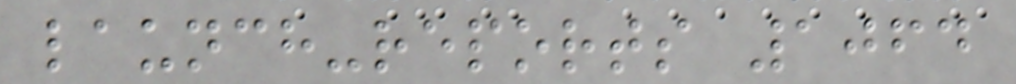launch-reports 1064
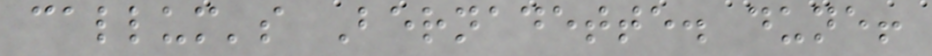callum's Bernadette. dune!
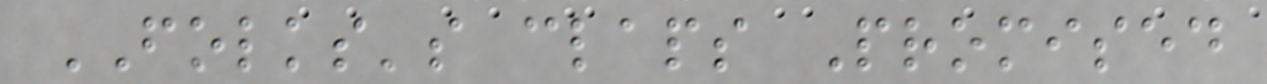FOLKS's claps Promised
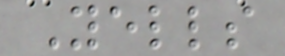Yells
